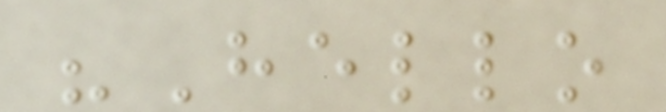"Hello
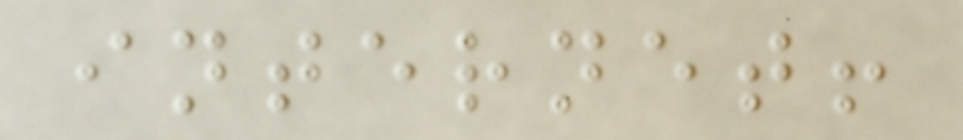internet!
